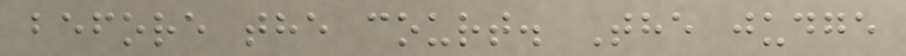before the court. The judge
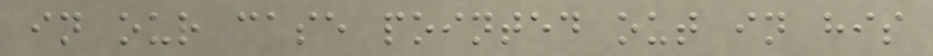in our case pointed out in his
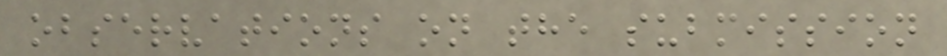observations on the submission
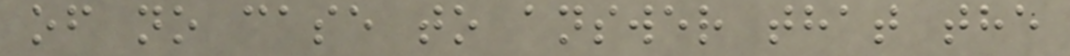of no case to answer that the
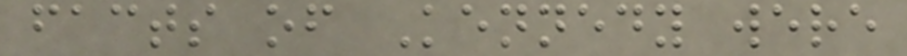facts of Kennedy were
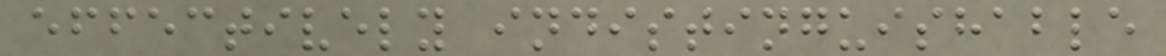effectively indistinguishable
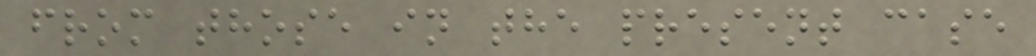from those in the present case
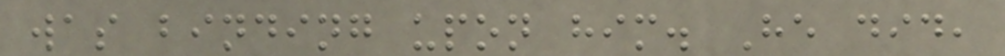was binding upon him. He did,
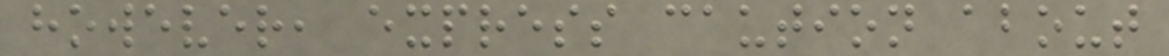however, express caution about
